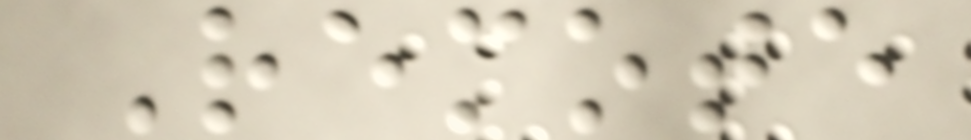Remote
